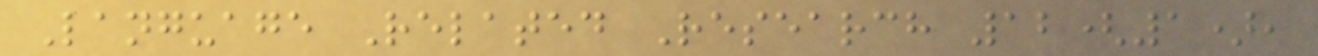Language Related Research 12(1),
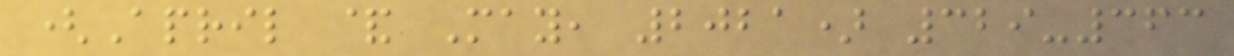(April & May, 2021) 329-363
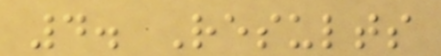4. Results
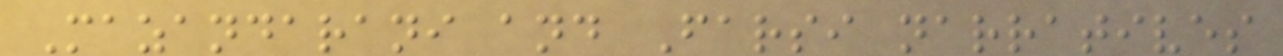Mazandarani and Farsi narratives
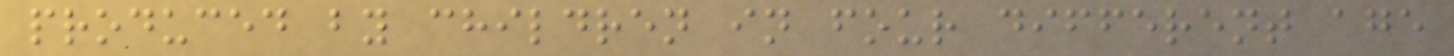produced by children in four different age
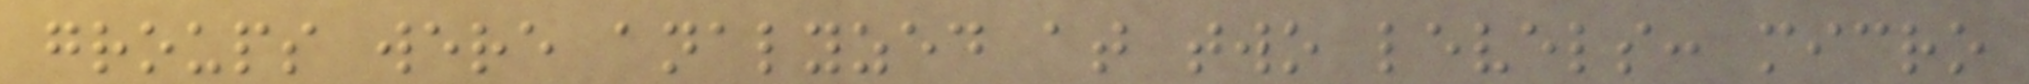groups were analyzed at two levels: micro
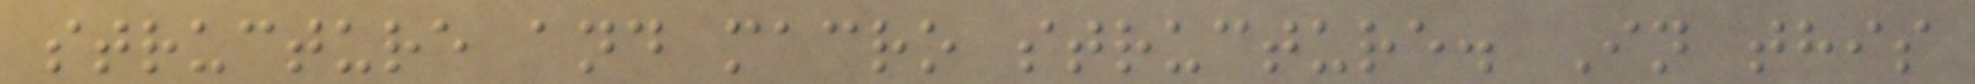structure and macro structure. In this
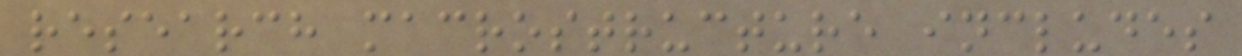research macrostructure includes
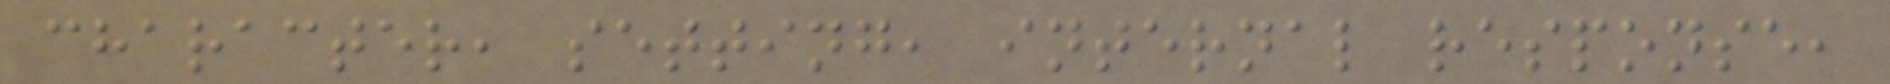character, setting, internal response,
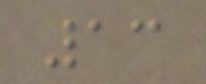13
